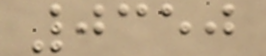0350
